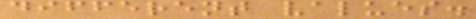different values.
